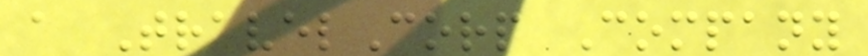a TravelCorp Company
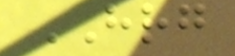HRG
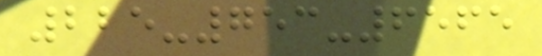225-753-6565
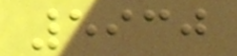5930
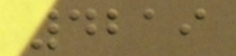4219
